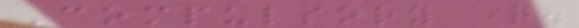Compulsory question.
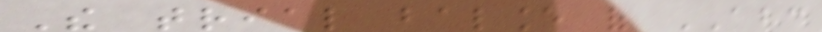The trial balance of ABC
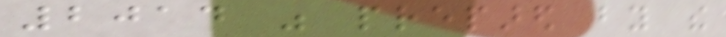2014 was prepared by the
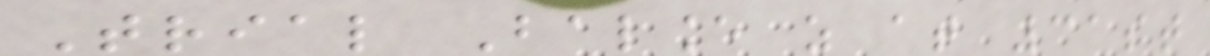Trial Balance as at 31st
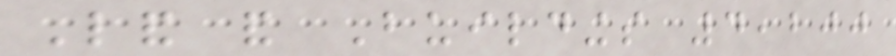Land and Buildings 4,200
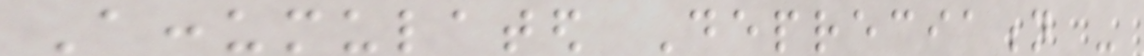Accumulated Depreciation -
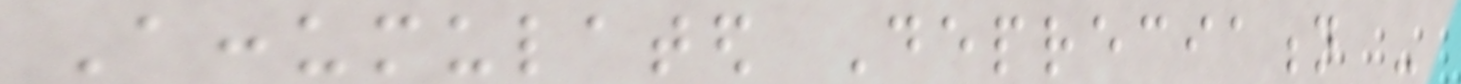Accumulated Depreciation -
